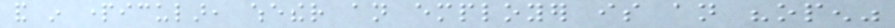and in particular, whether an employer is an "open"
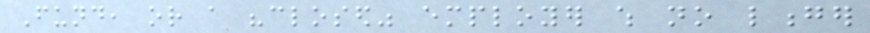Fund, or a "closed" employer which no longer
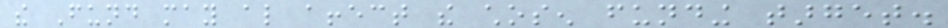the Fund may also affect the chosen funding target.
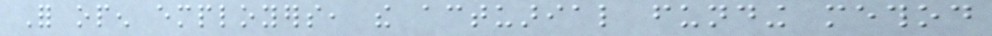For open employers, the actuarial funding method
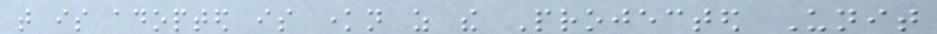that is adopted is known as the Projected Unit
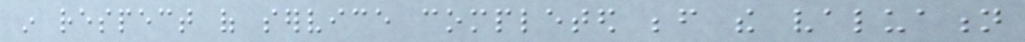in respect of service completed before the valuation
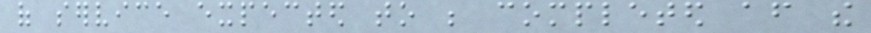of service expected to be completed after the
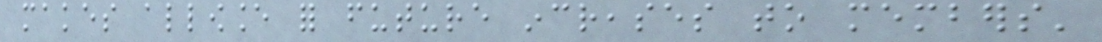makes allowance for future increases to members'
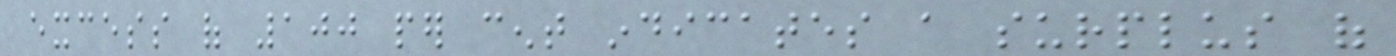excess of 100 per cent indicates a surplus of
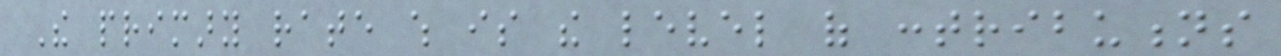The primary rate which is the level of contributions
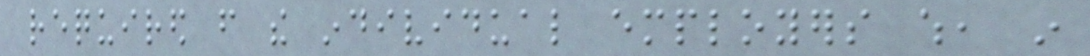required from the individual employers which, in
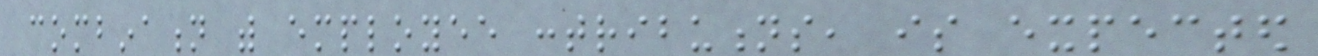combination with employee contributions, is expected
